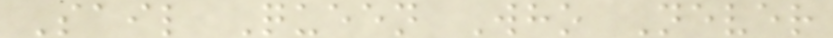Sail Queen Who Never
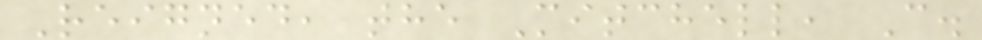Reigned, the Mitchell, C.
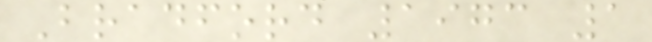Bradford 1973 1
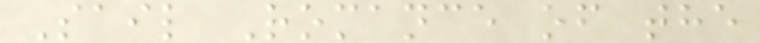Sail Romance of the
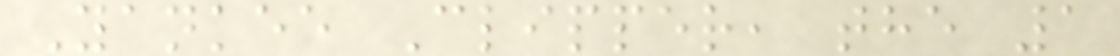Yankee Clipper, the 1
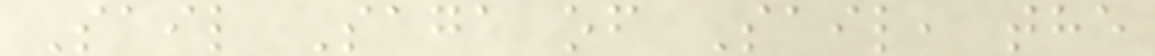Sail Saga of Sail, the
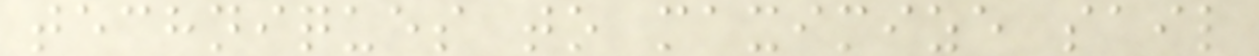techniques to maximize sail
